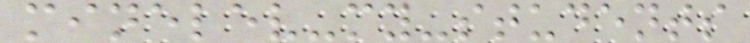minelev-my-students
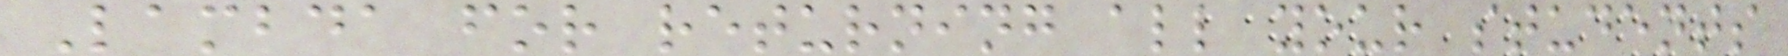Lambda for returning all your students
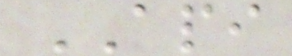API
